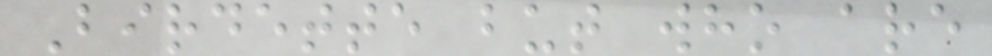Birdette but who are
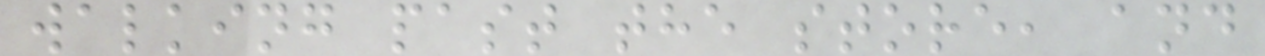walking past the store, and
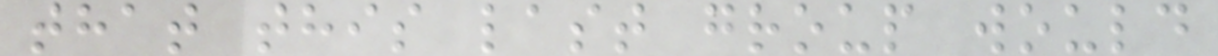that this last group would
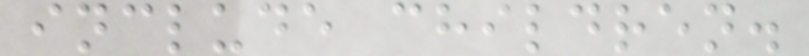include children.
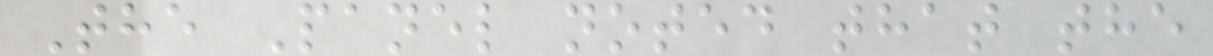The Panel noted that the
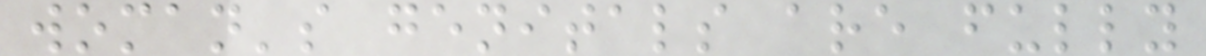woman's genitals are fully
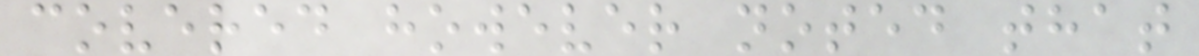covered however noted that
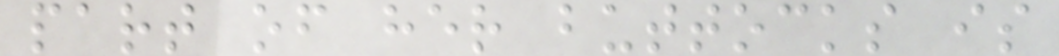part of her buttocks is
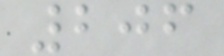206
